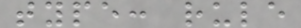type: rule
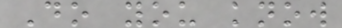Do you know
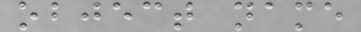object name
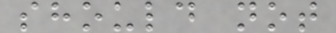should not
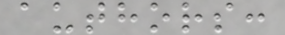authors:
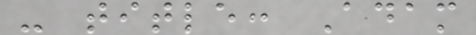- title: Adam
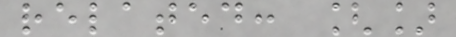related: []
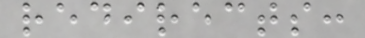redirects:
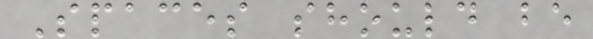Spaces should be
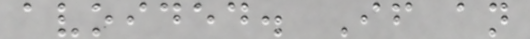avoided. If an
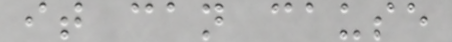it can cause
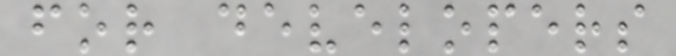for developers
